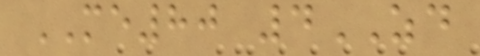ME80 4ZD
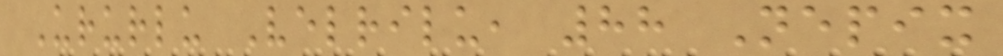Ururlu Velrilu, 88 Nepix
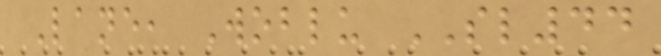Lane, Woblu SL44
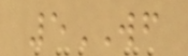5WF
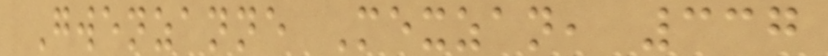Gwenzanne Mexzan, 337
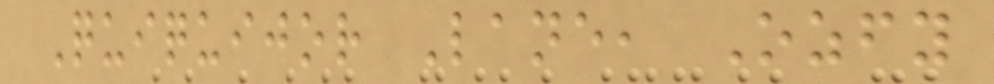Quiquijor Lane, Ozfy
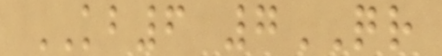KB6 7QR
